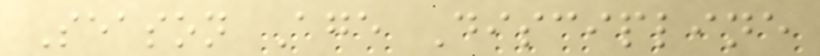Season Age Discipline
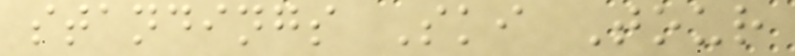standings Ski Tour
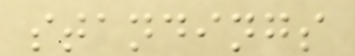standings
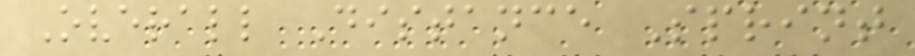Overall Distance Sprint
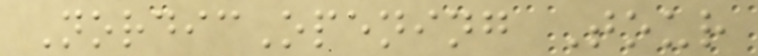NordicOpening Tour
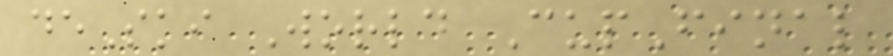deSki World CupFinal
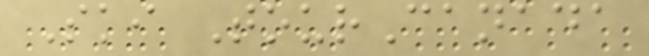Ski TourCanada
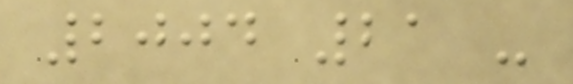2004 21 -
